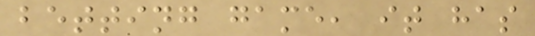betting game, it has
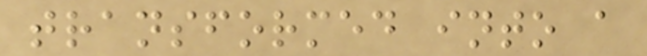transformed into a
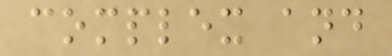complex and
